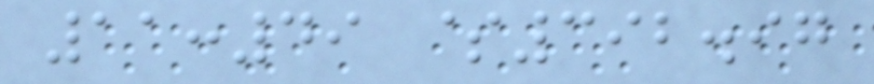11:49 $392.97
